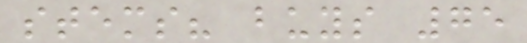stems? buys 75
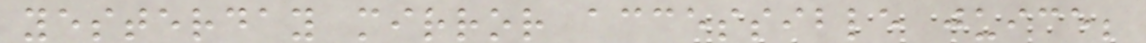yesterday mirror accessible juice;
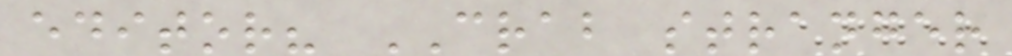editor? CRAB stranger
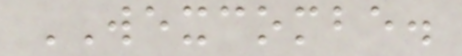WEXCOMBE.
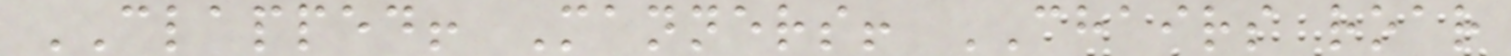CLAPPED! Manners! CHAIRS roar
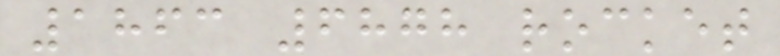1863 6878 rocket
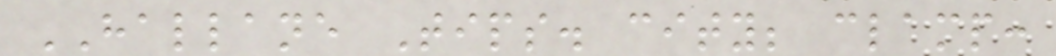HALLANE Tips. city; clamp:
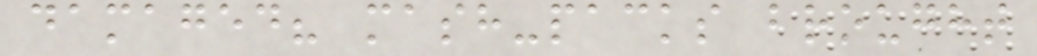damaged? mash-packs brought
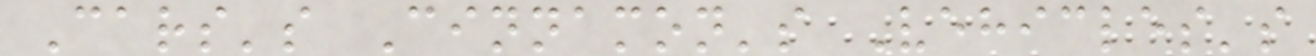Cars's Cinnamon's Vehicles's
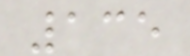135
